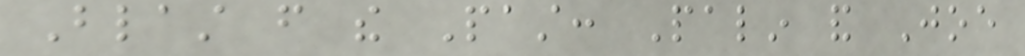Blast from the Past: Palin and Joe
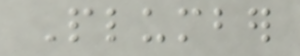Plumber
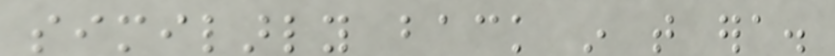similarly back in that era.
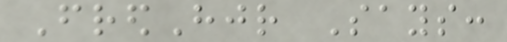FredHjr Says:
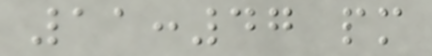11:47 pm
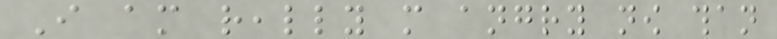I am really more angry now than
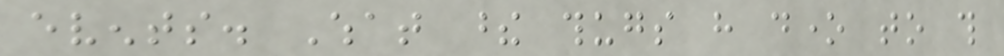events. What these thugs have done to this
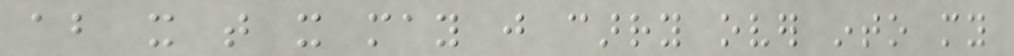about it that it may just carry over into my
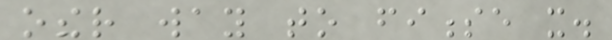other way to finesse it.
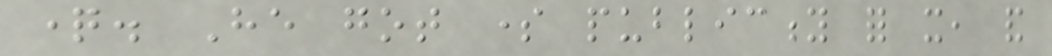question. He got some publicity for it, and
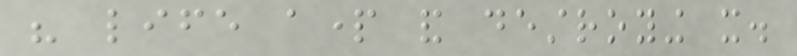his life apart and destroying it.
